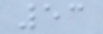53
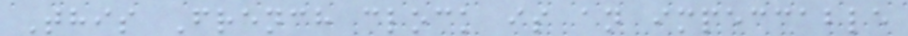This French clock is an impeccable
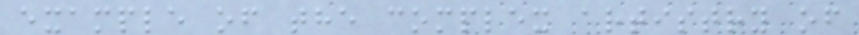example of the complex artistry of
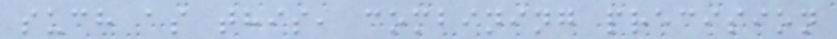such as this, combining precision
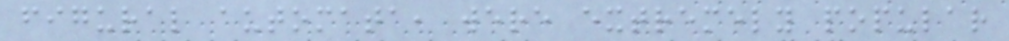figural automata, were extremely popular
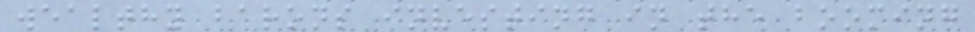wealthy barons investing in the booming
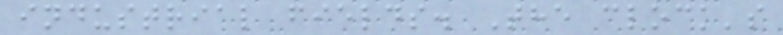industrial fields. The clock's
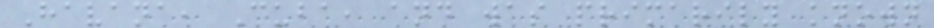Havana, Cuba, and was primarily known
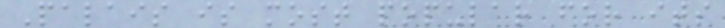Palais is most popular for its
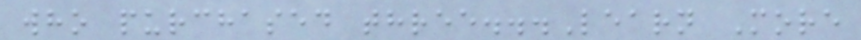who purchased three...Learn More
